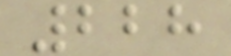228
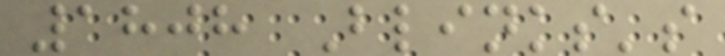1808 Blinks's
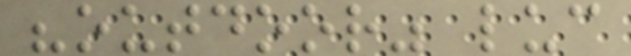"outdoor" luc
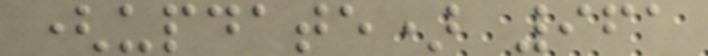(update) 961
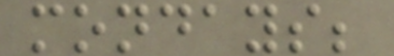mondays;
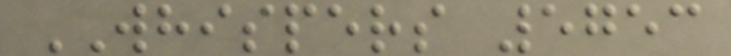WHISPERS 5753
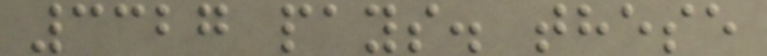3327 pays. these
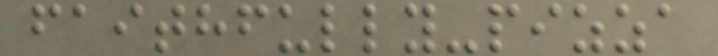faithfully-pizza
